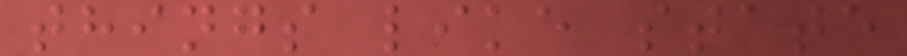things like state
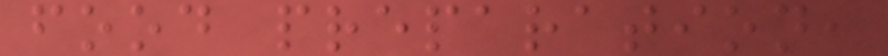food preparation,
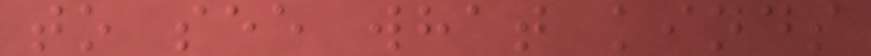to see what kinds
